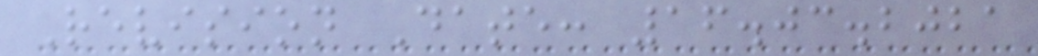Revision Date: 16.03.2021
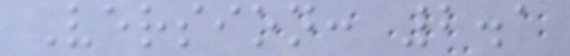Version: 2.1
